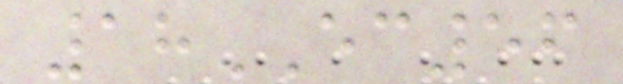18EC56
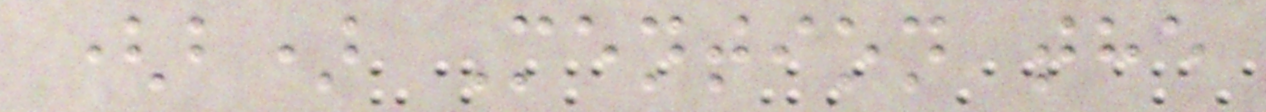(b) Mention the
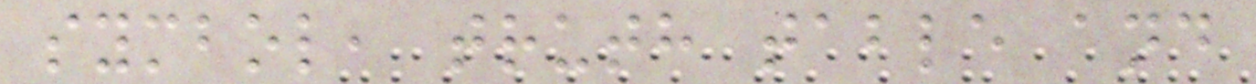symbol, truth table and
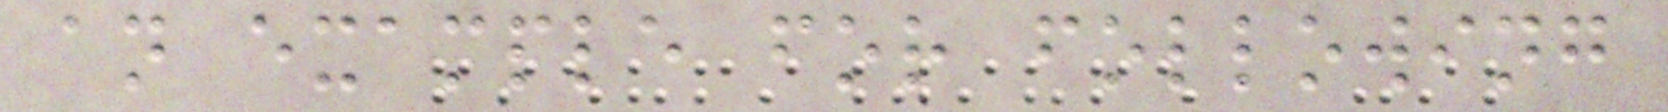an example for following
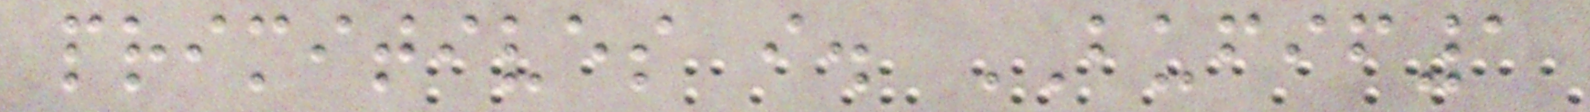primitives i. BUFIF1
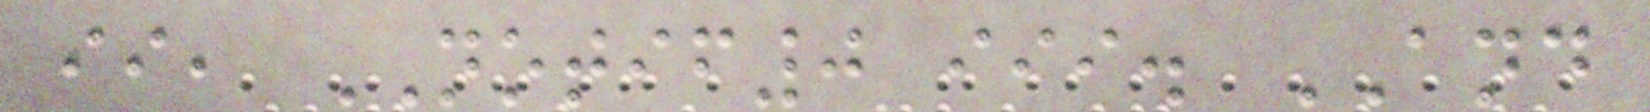ii, NOTIF0 iii. AND
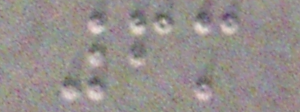6m
